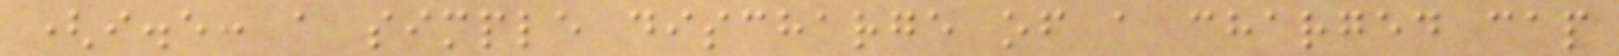(i.e: a simple discharge of a charged cap
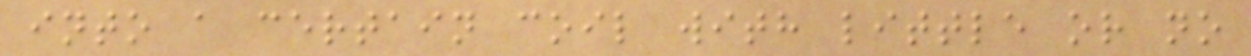into a certain coil with little or no
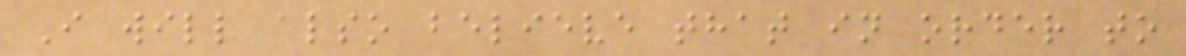I will also believe that in order to
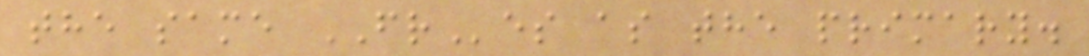the same FRes as the primary.
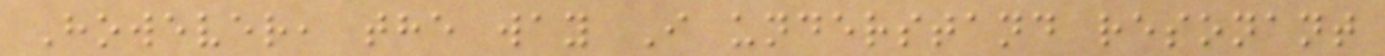However, the way I understand resonant
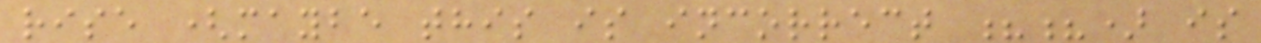rise (maybe this is incorrect ??) is
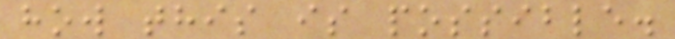how this is possible.
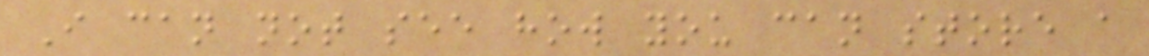I can not see how you can store a
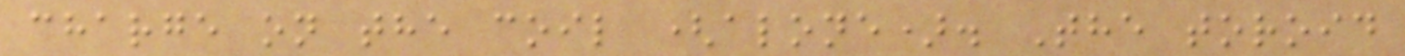charge on the coil (alone). The toroid
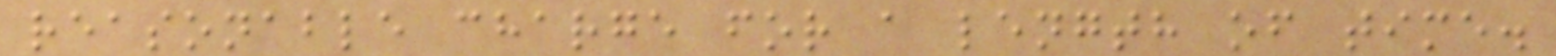reasonable charge for a length of time.
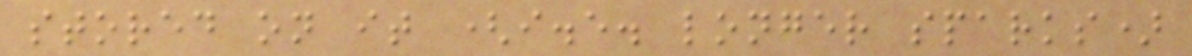stored on it (i.e. longer sparks)
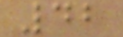42
